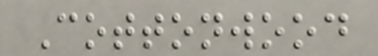Cottonwood
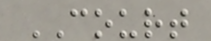COURT
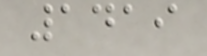1419
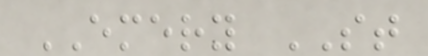EMERY ST
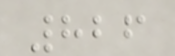826
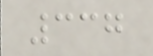337
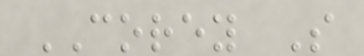COREY S
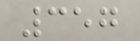357
